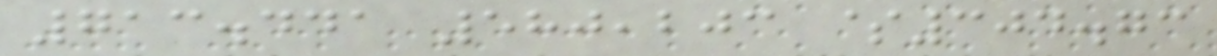713.441 580,203 $304.73
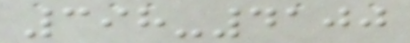398-4100
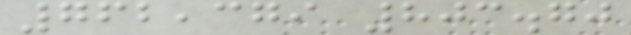762,379 803.70
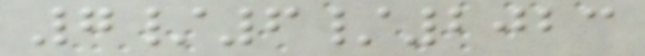7/6/2023
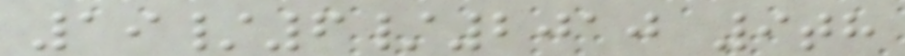19/6/2010 9th
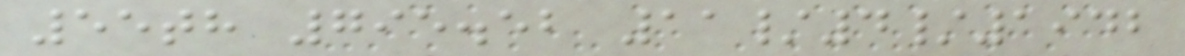55th 795.52 11/4/1942
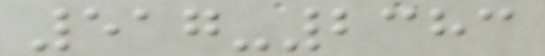517-2383
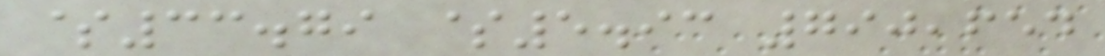$33.79 $5.93 790,654
